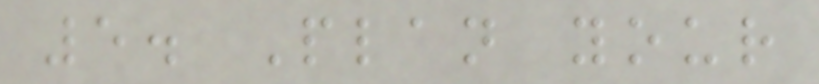5. Plan your
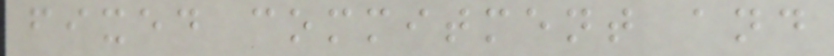fixed commitment and
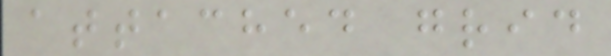attached grid
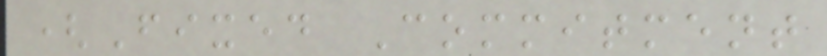(Fixed Commitment
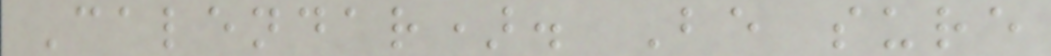Calendar). Be sure
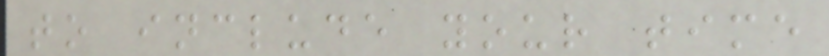to include your time
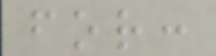for:
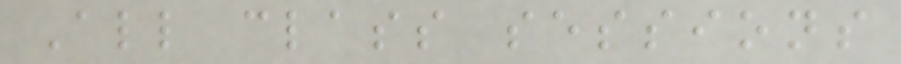All class sessions
